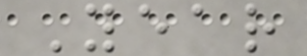Year
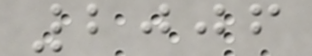2006
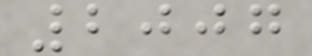2007
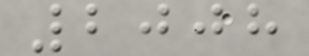2008
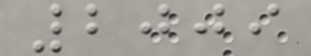2009
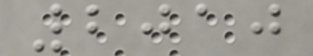2010
